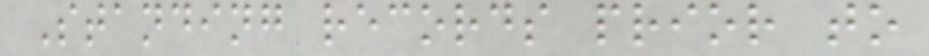Standing records prior to
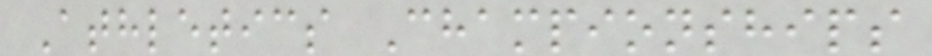Athletics Championships
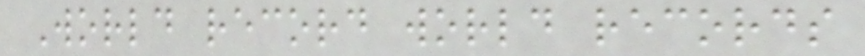World record world records
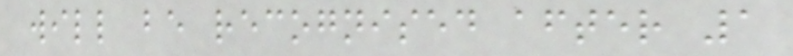will be recognised after 1
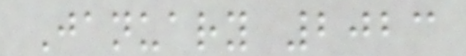January 2023
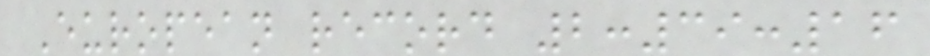European record 2:39:16
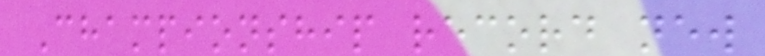Championship record new
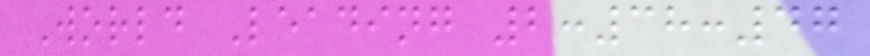World Leading 2:38:47
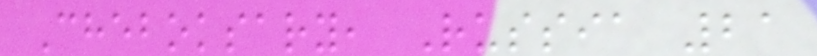Cheboksary, Russia 21
